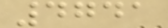4741
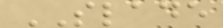SLADE
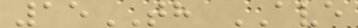15TH AVE
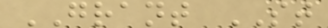GRANT ST
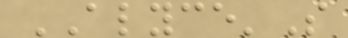ALYCE'S
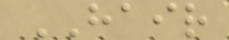HAIR
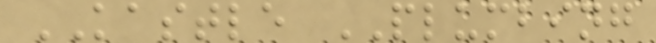KASTLE PLUMBING
